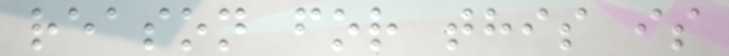reason for this is
